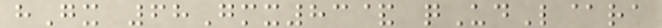hGx 68Gmx83& qUdL@ra
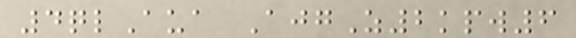4qlAua AjgZ2kpw6
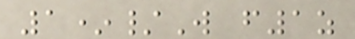1*/W f1z
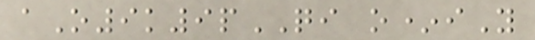aO9k9pQI o*iY
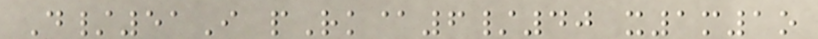D/51I pRk@6/40 x1m1o
